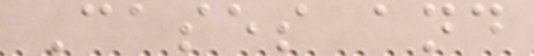Cases and
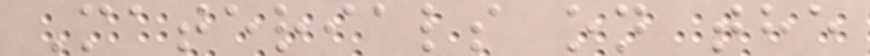Materials on the
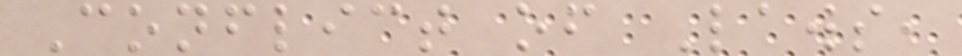Conflict of Laws,
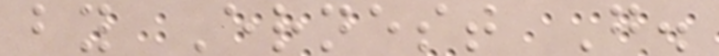by Ernest G.
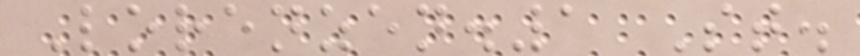Lorenzen.1 St.
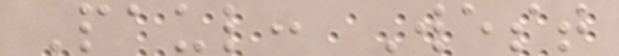Paul: West
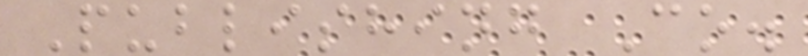Publishing Co.
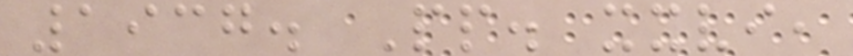1937. Pp. xxvi,
